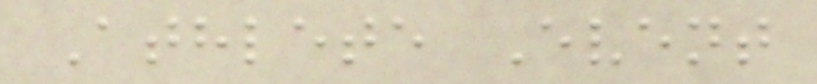Athlete Event
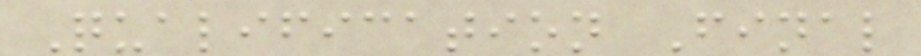Qualification Final
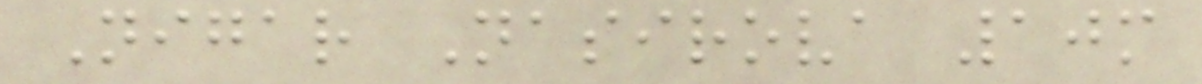Nigar Nasirova 10m
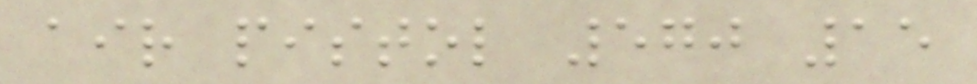air pistol 570 15
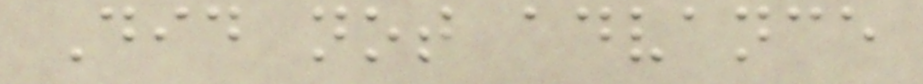Did not advance
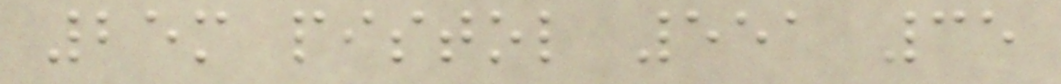25m pistol 551 35
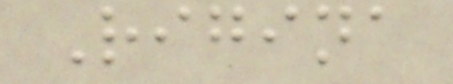Rigina
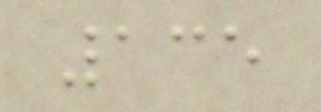135
